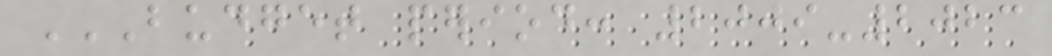BUDGET PERIOD: 2009-2023
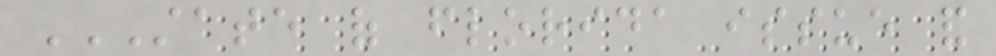STATE OF FLORIDA ISSUE AND
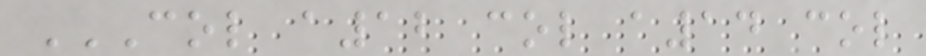COL A12 COL A14 COL
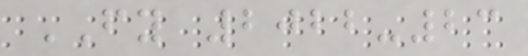FY 2022-23
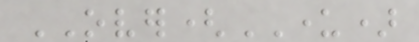OVER(UNDER)
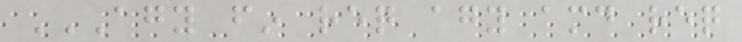AGY FIN REQ AGY AMD REQ
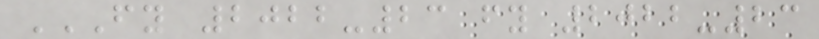FY 2022-23 FY 2022-23
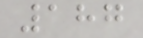187
